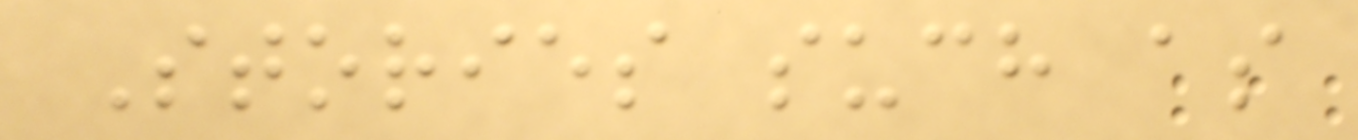Stories such as
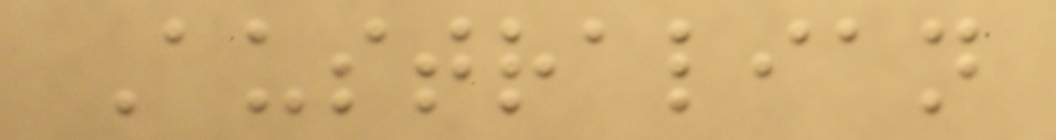Australian
